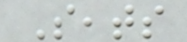Seats
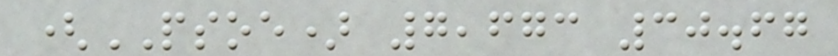(PSOE) 7,673 30.67
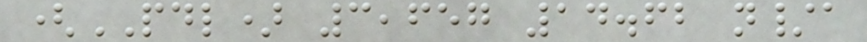(PDL) 3,657 14.62 n/a
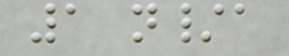1 n/a
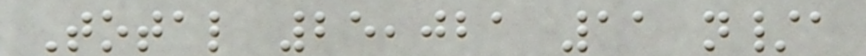Total 25,021 11 n/a
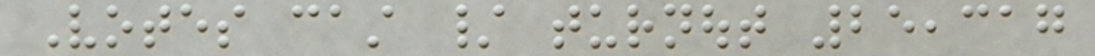Votes cast / turnout 25,317
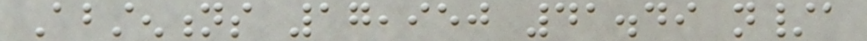Abstentions 17,950 41.49 n/a
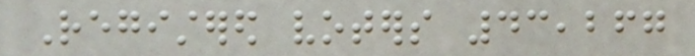Registered voters 43,267
